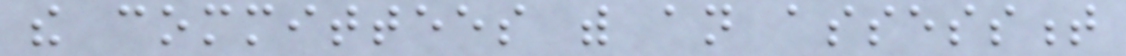the committees with an assessment
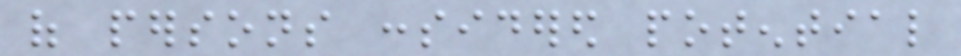of persons considered potential
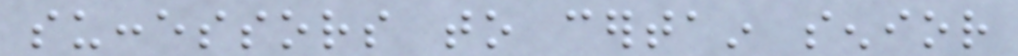successors to certain senior
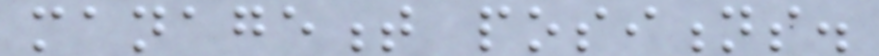management positions.
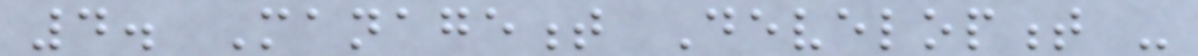4. Management Development -
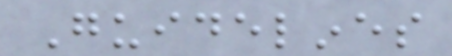Guidelines
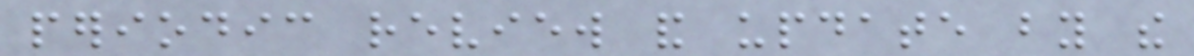periodic review and update by the
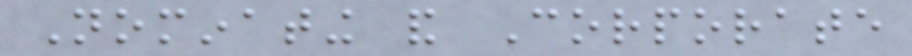Nominating and Corporate
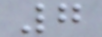7
